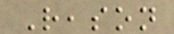Reason
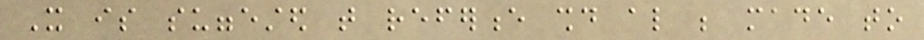It is suggested that reference should also be made to
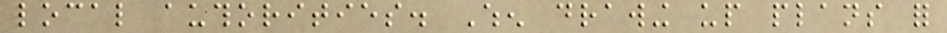local authorities. When drawing up plans for
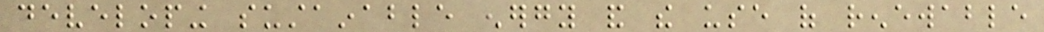developing sustainable energy and the use of renewable
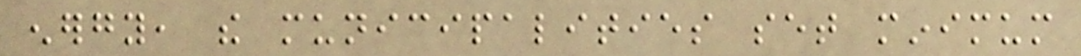energy, the municipalities set minimum
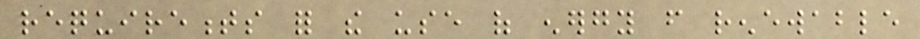requirements for the use of energy from renewable
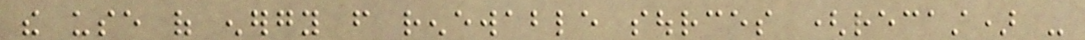the use of energy from renewable sources (recast) -
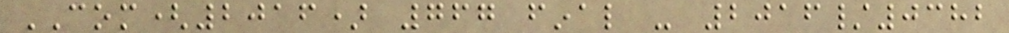COM(2016) 767 final - 2016/0382
